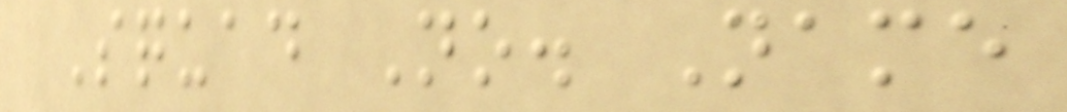Squad No. Name
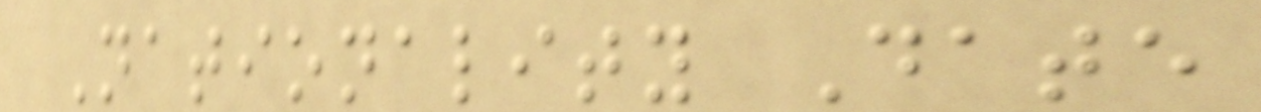Nationality Date
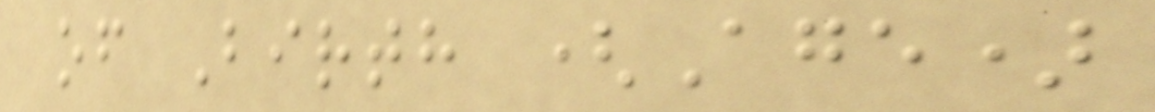of Birth (Age)
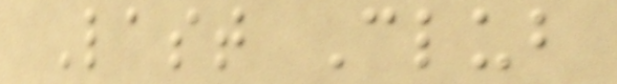Last Club
